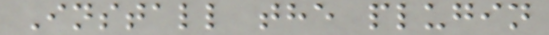Install the plugin
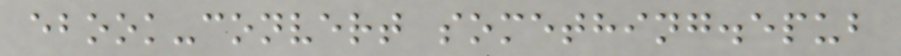ebook-convert something.epub
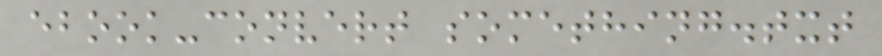ebook-convert something.txt
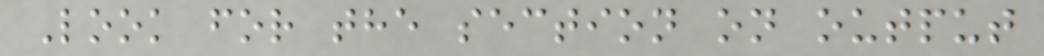Look for the section on output
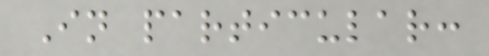In particular:
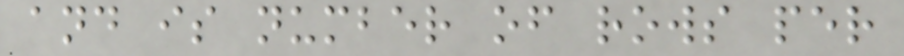and is number of rows per
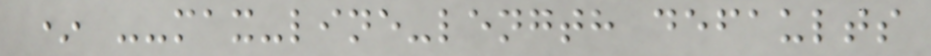* --max-line-length defaults
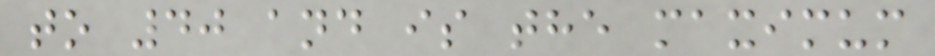to 40 and is the maximum
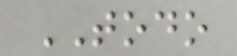TODO
